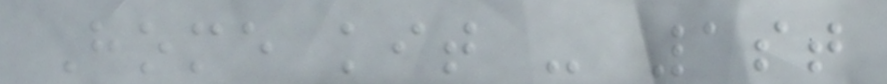Home kit - 1st
